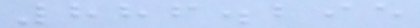886.295
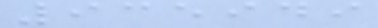935949
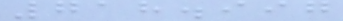718.997
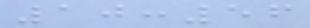10:56
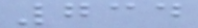734
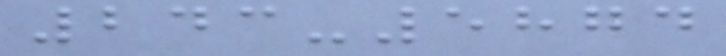243-5874
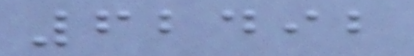62492
